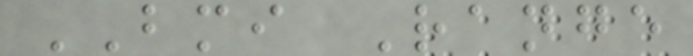BMI Range
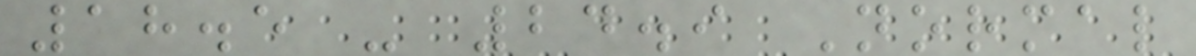18.5 - 24.9 Normal
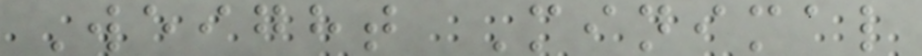Weight Minimal
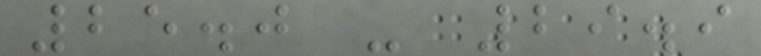25.0 - 29.9
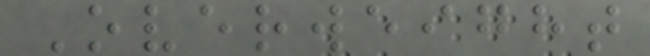Overweight
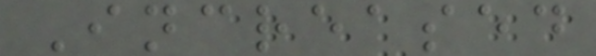Increased
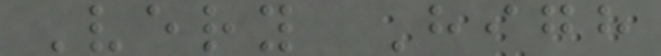Very High
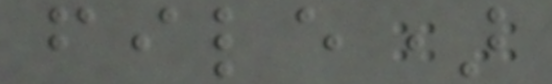file)
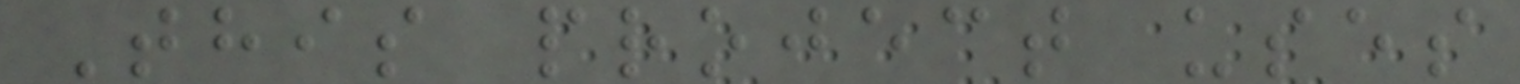This project uses
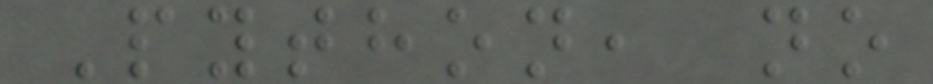Python, no
